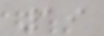19
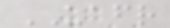UAFR
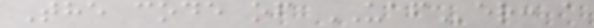The code of UAFer: a
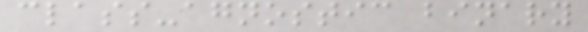class-agnostic binary
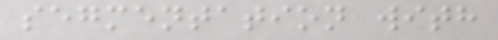segmentation with
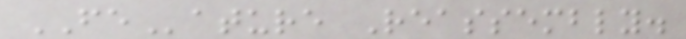FEature Reassembly.
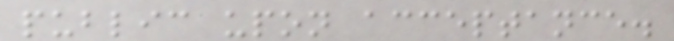public upon acceptance.
